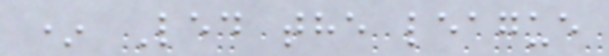* Led the league
